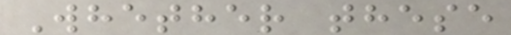Whether these
